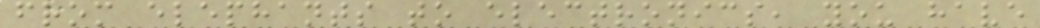from elephants to electronics, you have
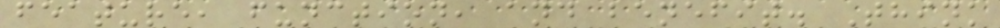feature, function, and benefit. Think
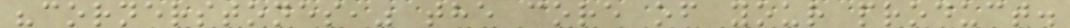"cornerstones," the core of your product.
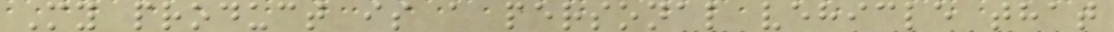My product is a personal vehicle that
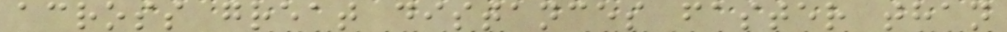across great distances faster than
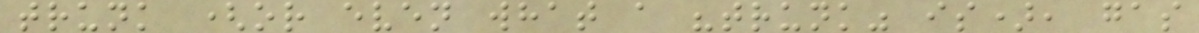trunk (or even what a "trunk" is), gas
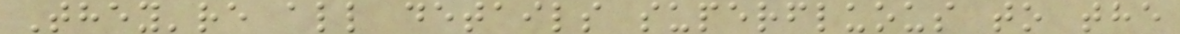They're all details superfluous to the
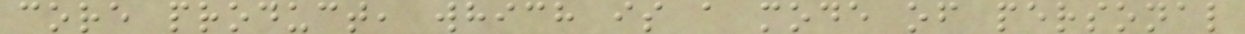core product, which is a mode of personal
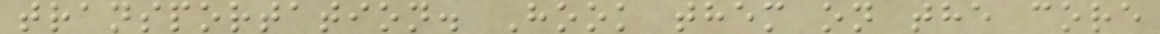transportation. Hook them on the core
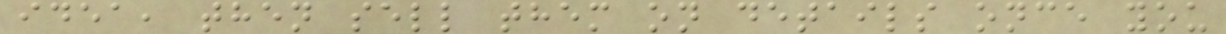idea, then sell them on details once you
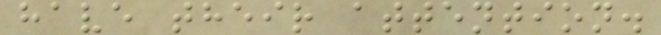have their attention.
